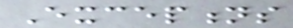Exceptions
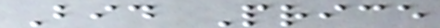Bid Price
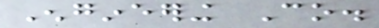Engineering Co.
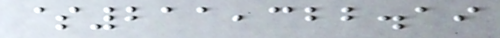$211,322.19
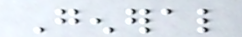General
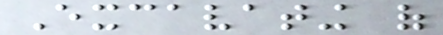Excavating of
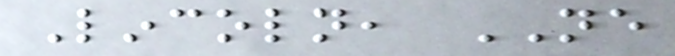Lincoln, NE
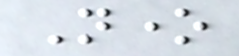None
